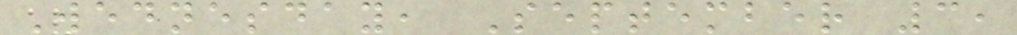Wednesday, September 3,
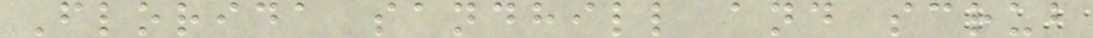Florida sandhill and scrub
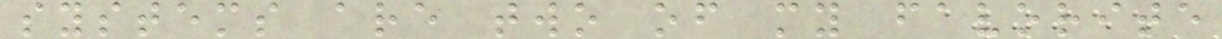systems are two of my favorite
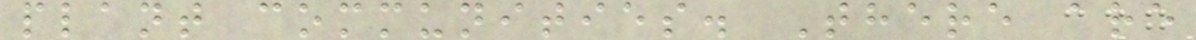plant communities. There are
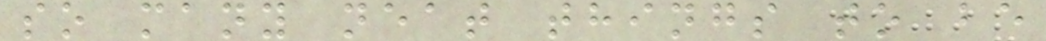so many neat things to be
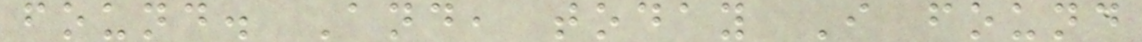found. And, today I found
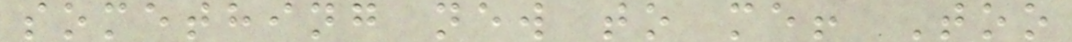something new to me! Too
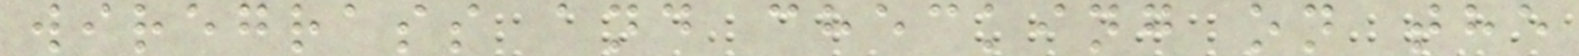wiregrass and checking on the
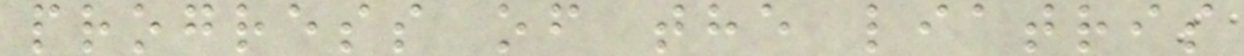progress of the liatris
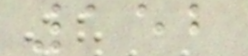152
